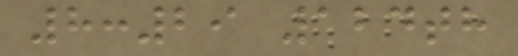8:29 124th
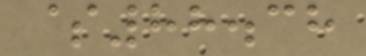$88.38
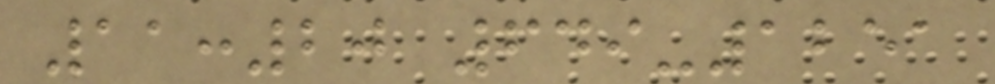11:20 649-1251
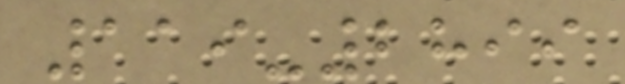119-2899
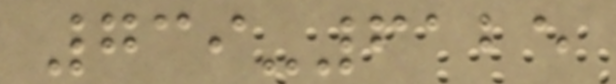739-6125
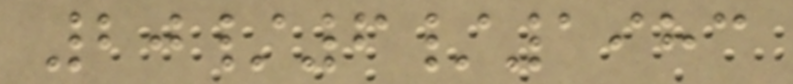20/6/1983
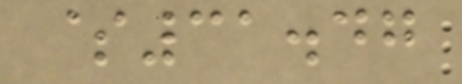$31.47
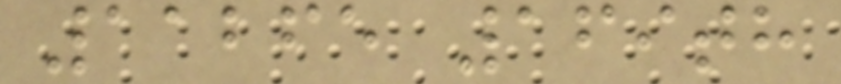11265 169th
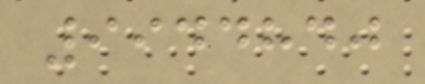9944840
